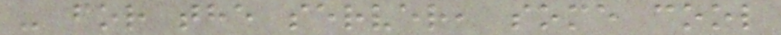- for the server, some cool
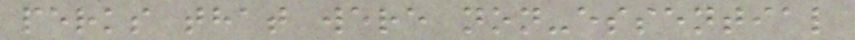perks that were non-essential
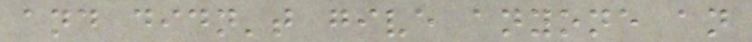and didn't give anyone an
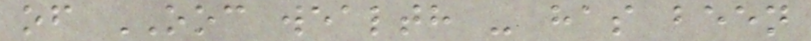of OOC wealth - has been
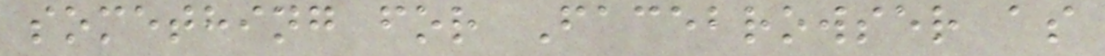something for Facebrowser as
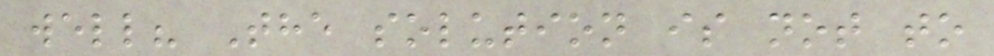well? The solution is not to
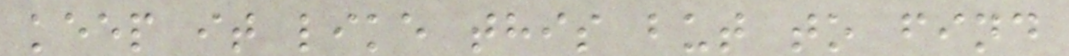keep it like this but to find
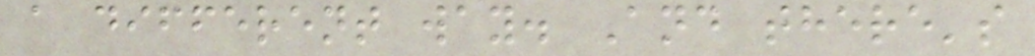a different way. And there's
